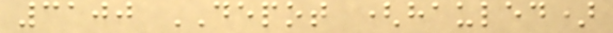3100 DEPOT (hauled)
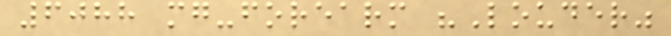6088 mg-forearm "Louder"
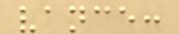vance:
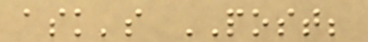ask's POST;
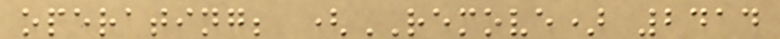operating; (REMOVE) 2414
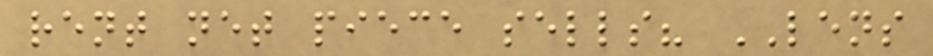rent net piece sells? LENS
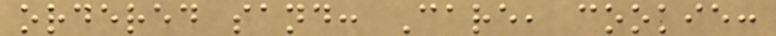ordered sand: Care, cookie:
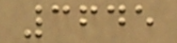3645
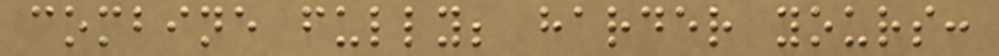combine fully; harder yours:
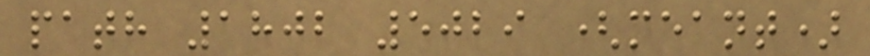path 1802 5029 (meant)
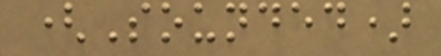(Sounded)
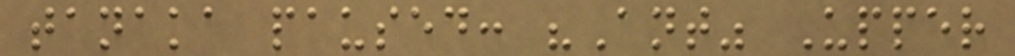tanaka paused: "Ant" Upper
